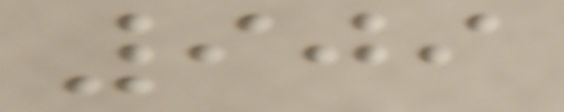909
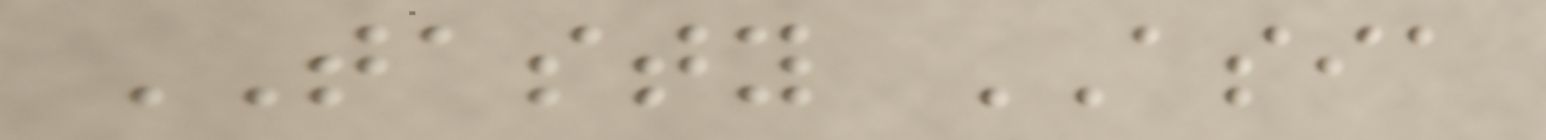TASTY ASIA
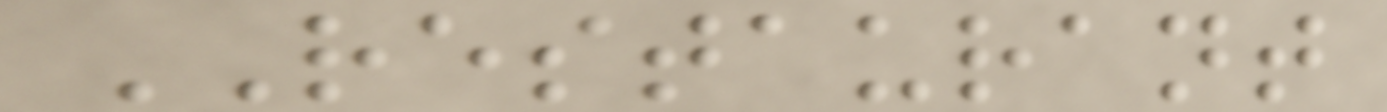RESTAURANT
